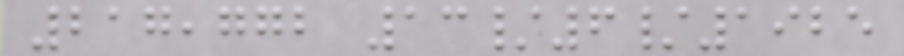217,772 13/6/1925
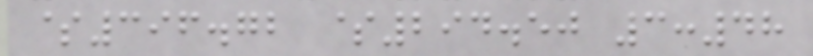$396.72 $294.50 3:48
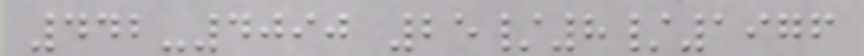442-4090 25/8/1976
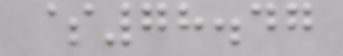$78.47
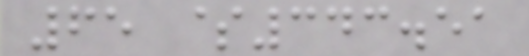65 $343.51
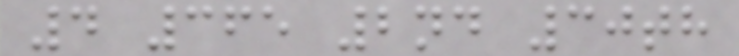4 365 2nd 30th
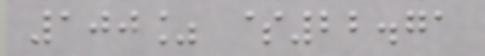100% $22.71
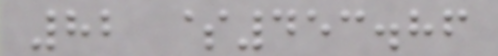82 $453.86
